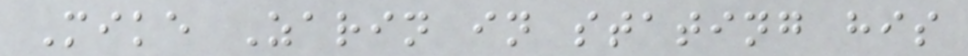Mike Zarin in stating his
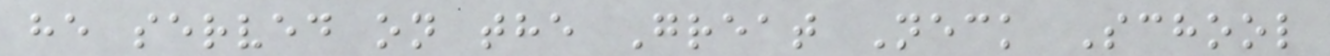he served on the Great Neck School
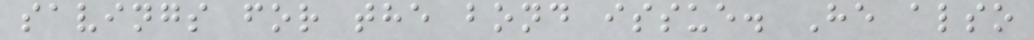savings for the bond issue. He also
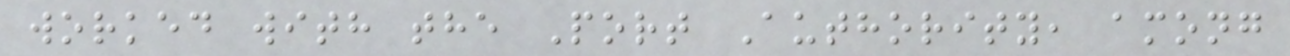worked with the Port Authority, among
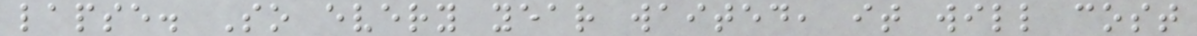lapse. So every year waited, it will cost
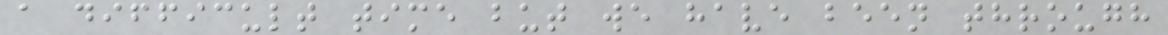a difficult time but we have been through
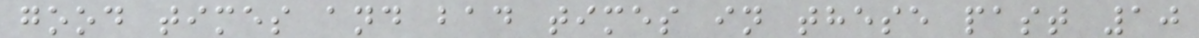good times and bad times in these past 10
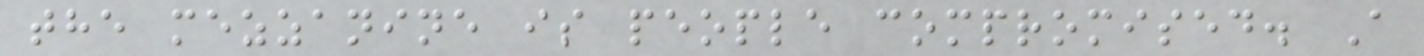the mezzanine is people compromised. A
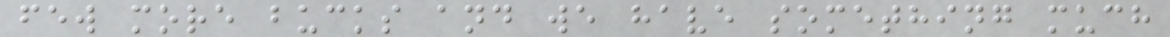few more bucks and we have something much
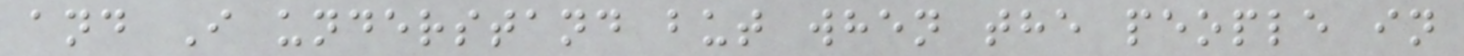and I understand but when the people in
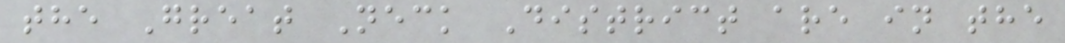the Great Neck District are in the
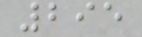295
